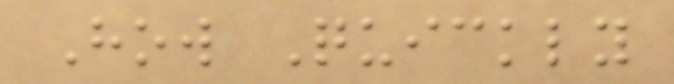How Quickly
